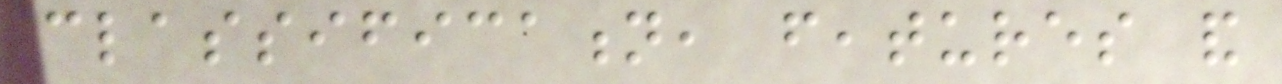classification, features and
